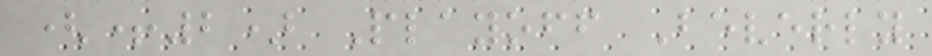(+2) Playoff Beverly
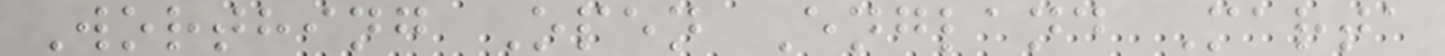Worthing Open England Marta
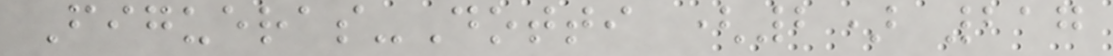Figueras-Dotti (2) 217
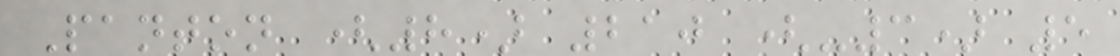Panton (8) 210 (-3) 5
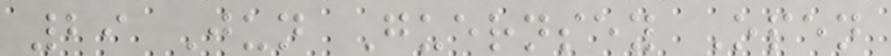29 Jun Guernsey Open
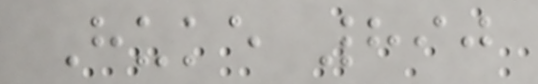Huke 890
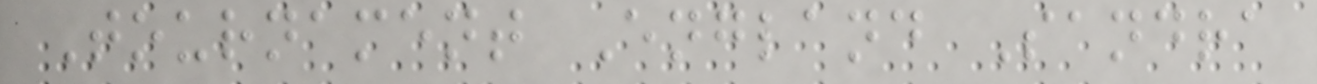Tournament England Sandra
